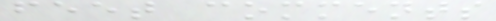feet comments
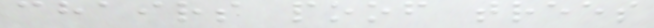chairs poof trees
